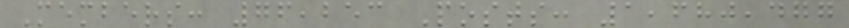Members: 76,253 Posts: 1,680,477
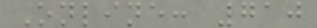Online: 710
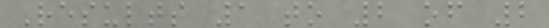Results 1 to 2 of 2
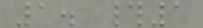1. #1
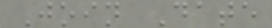Join Date
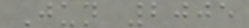Jun 2005
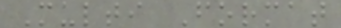Multi Format
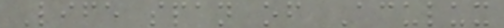Life span of Aculux
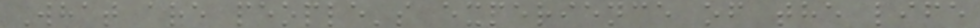What are people's experience of the life
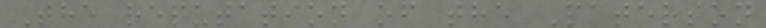The reputation of the Paterson
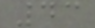43
